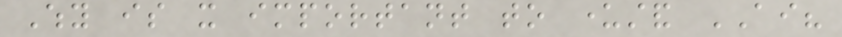Why is it important to understand AI?
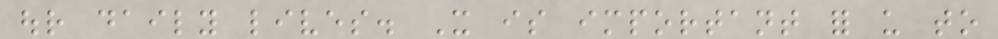our daily lives. It is important for us to
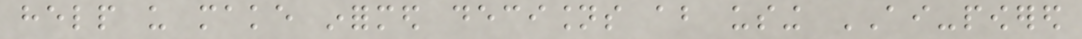help us make informed decisions about using AI-powered
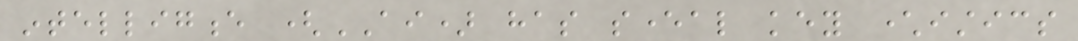intelligence (AI) has several key characteristics
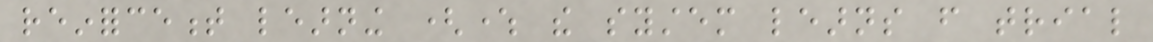reinforcement learning (where the system learns from trial
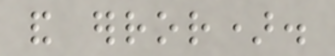and error).
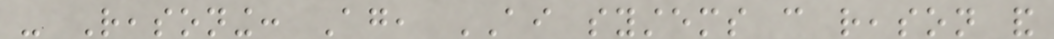- Reasoning: Again, AI systems can reason and
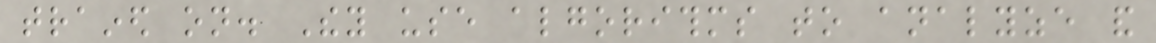trained on. They use algorithms to analyze and
